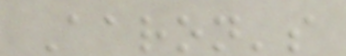Aaron's
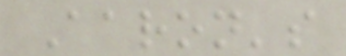Aaron's
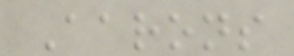Aarons
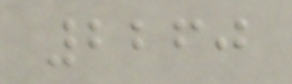2260
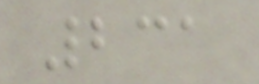231
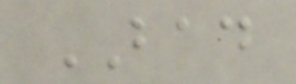BAD
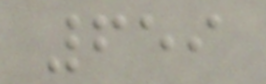659
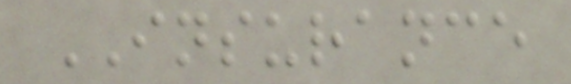INSURANCE
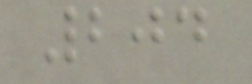204
